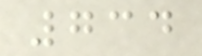734
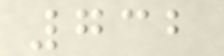732
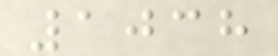1038
